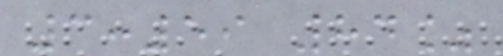3:59 84%
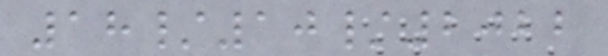18/10/2022
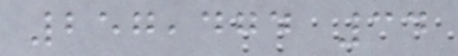257,474 34
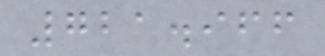721.966
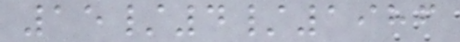15/4/1986
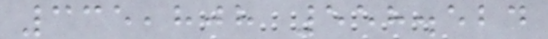335,808 558.524
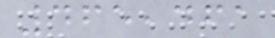465,461
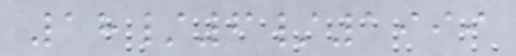18/6/1999
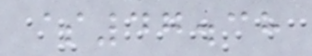$47.38
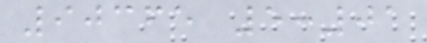90365 5:01
